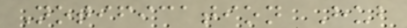Notification Hub
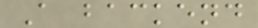A backend
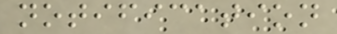notification
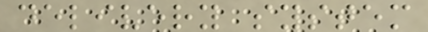delivery system
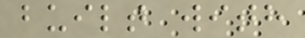built with
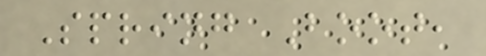Spring Boot,
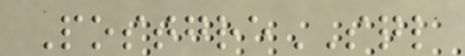PostgreSQL
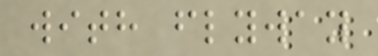with flyway
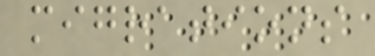migrations
